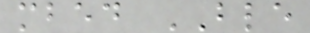mbed BLE
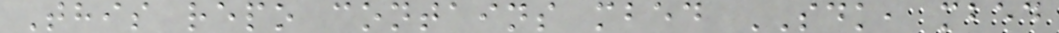This repo contains mbed SDK, mbed
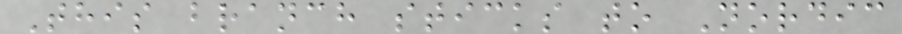This branch sticks to Nordic
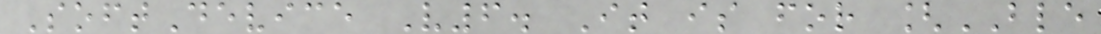SoftDevice V6. It is for [BLE
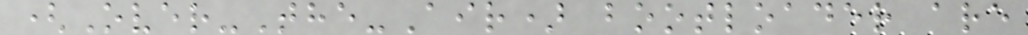(Over-The-Air) bootloader are
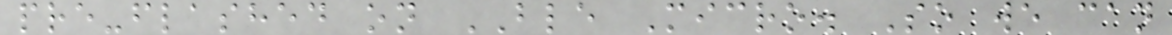pre-flashed on BLE Micro. So we can
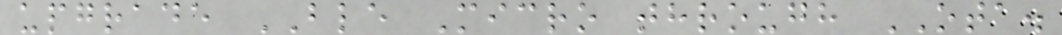upgrade BLE Micro through OTA.
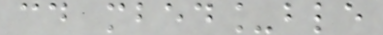cd mbed_ble
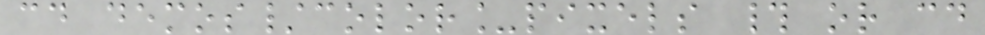cd demos/color_pixels # or cd
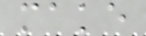make
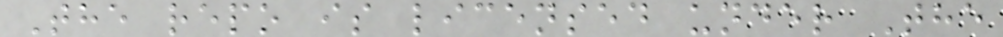The repo is licensed under The
